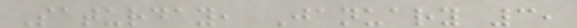Saturday, January 3,
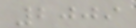2009
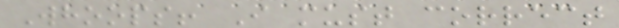Whoops! I must correct
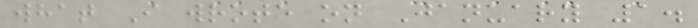what I wrote on January 1.
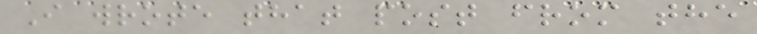I wrote that post from the
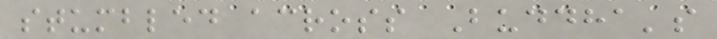stumbled across Buddha's
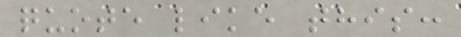quote like this:
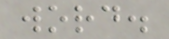word.
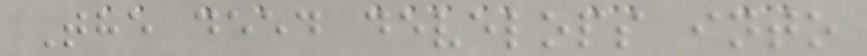The deed develops into
